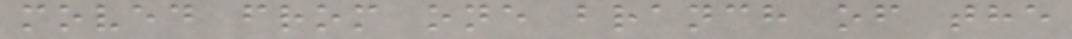moved from one branch of the
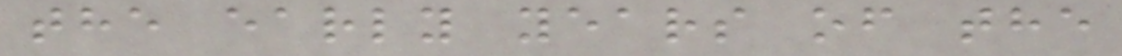the early years of the
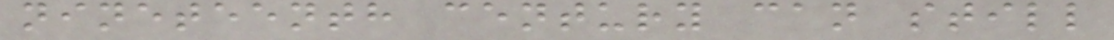nineteenth century can still
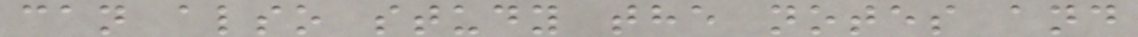can also study the notes and
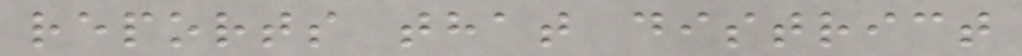reports that district
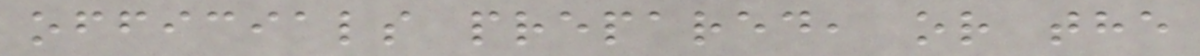officials prepared, or the
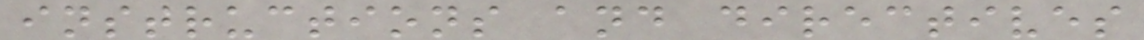instructions and directives
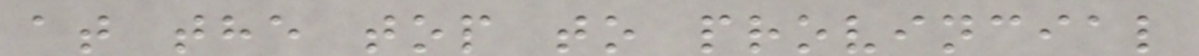at the top to provincial
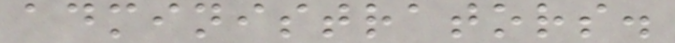administrators.
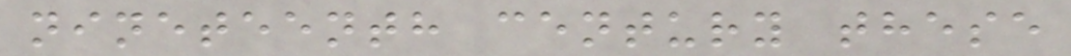nineteenth century these
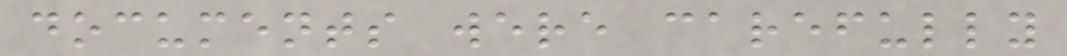documents were carefully
